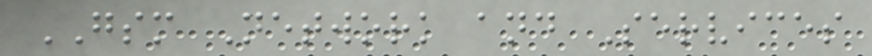GSM Network and Services
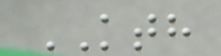KTH
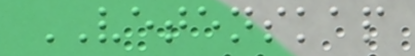VETENSKAP
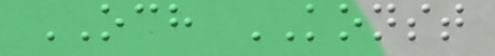OCH KONST
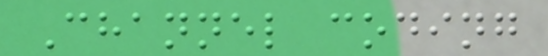Channel coding
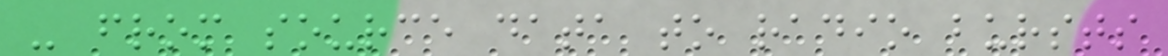- from source data to radio bursts
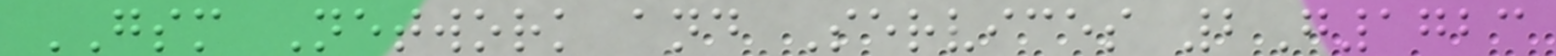GSM Network and Services 2G1723
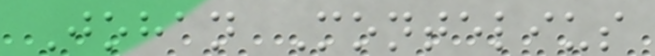Johan Montelius
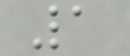1
